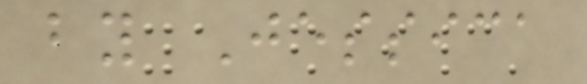by Jessica
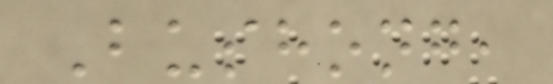Bushong,
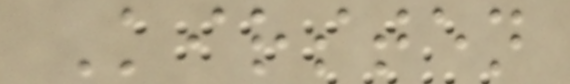Kirsten
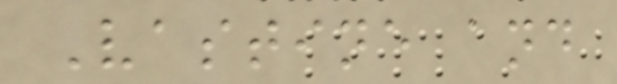Vastine and
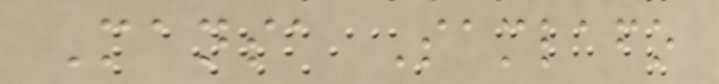Mansa Samlafo
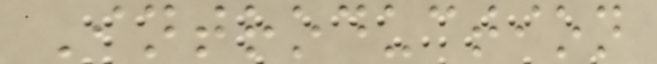Introduction
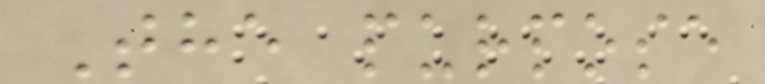The purpose
